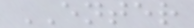ENTER
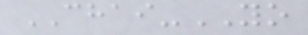CHAI-YO
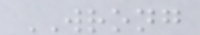WRONG
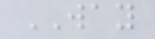WAY
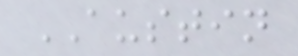AUSTIN
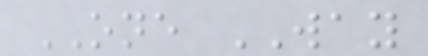ONE WAY
